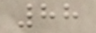88
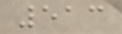513
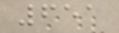651
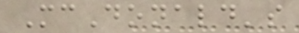McDonald's
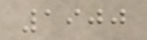1900
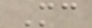Mc
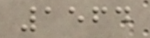1564
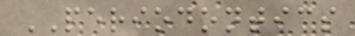PERIODONTICS
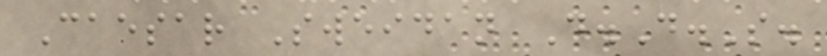Caesar Sweidan D.D.S.
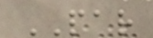PAR
